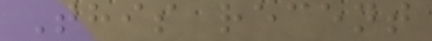This recent
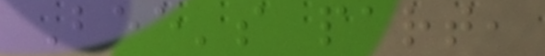Bee's part,
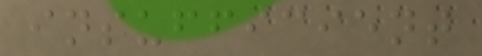insufficient
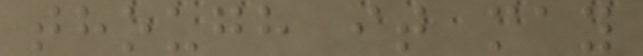though it may
